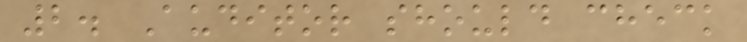2. Auditor should check
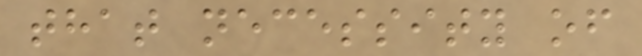that necessity of
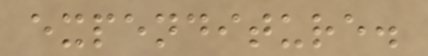expenditure.
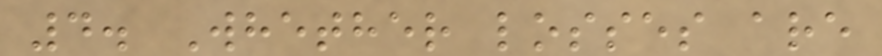4. Whether losses are
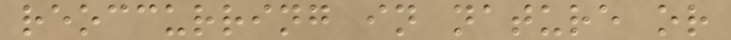reoccurring in nature or
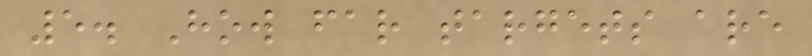5. How far targets are
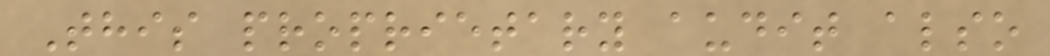This proprietary audit also
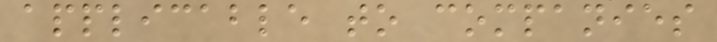applicable to companies
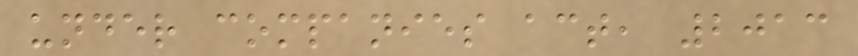under companies act, 2013
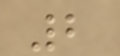2
